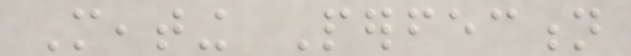Meating Perfection
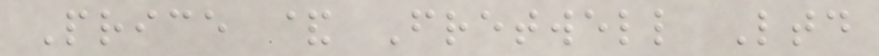Price & Fretwell Ltd
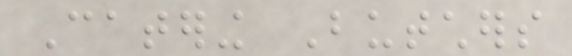Catering Butchers
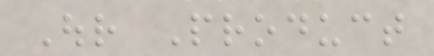Our Product
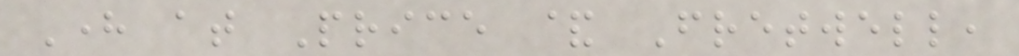Here at Price & Fretwell,
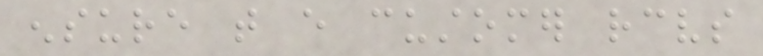ensure that every customer receives
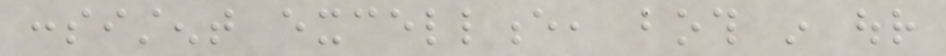consistent excellence, both in our
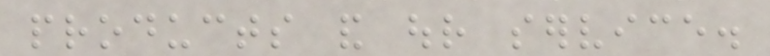products and our service.
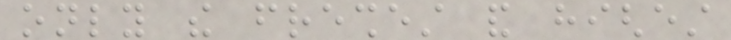only the freshest and highest
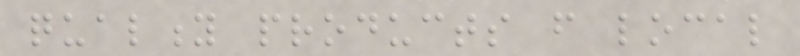quality products from local
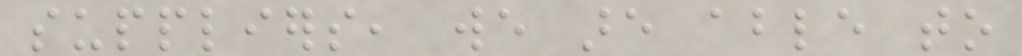suppliers, we are able to
